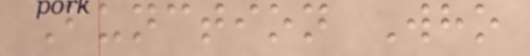Function Who
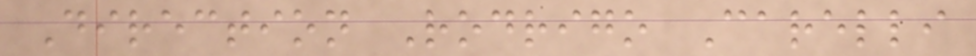Direction Rodrigo Carelli
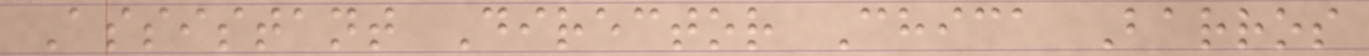Assistant Director Chica Barros
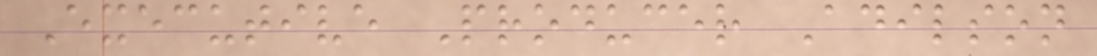Executive Producer Adilson
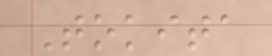Tokita
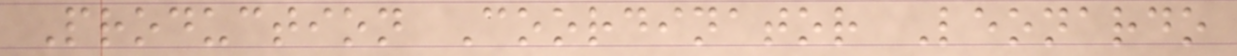Production Coordinator Leonardo
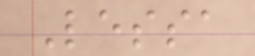Lessa
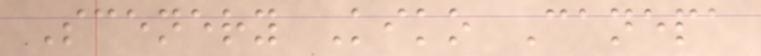Scenery Kiko Canepa
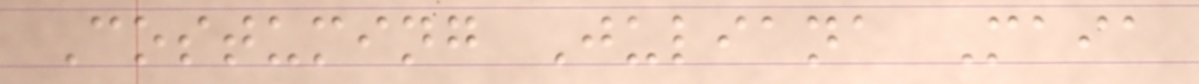Costuming Juliana Maia
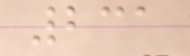231
